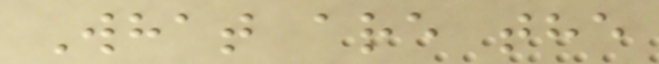What are the
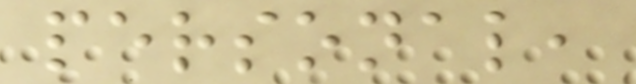personal,
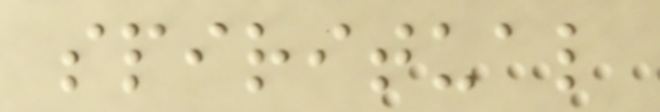spiritual
